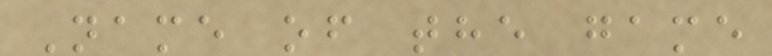Name of the game
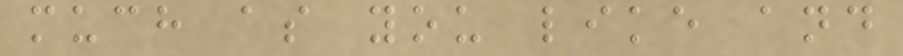much as you like and
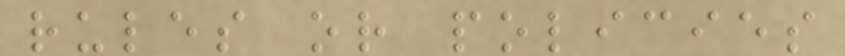rules or policies
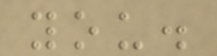you.
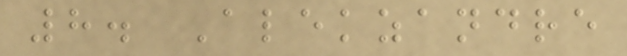8. Alekzandre
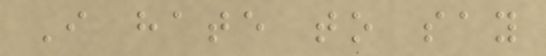I hate to say
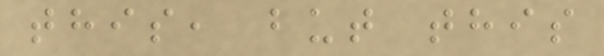this, but this
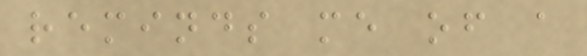reminds me of a
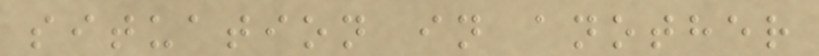situation in another
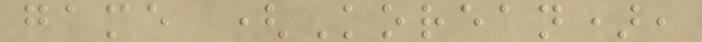game (Korean),
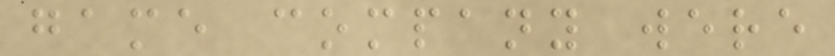game company were
